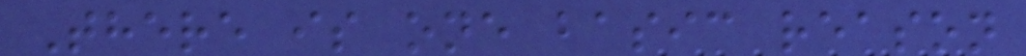There is one basic reason
